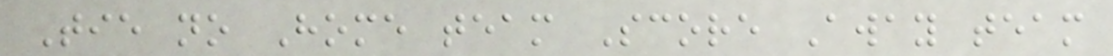Tie no Home team Score Away team
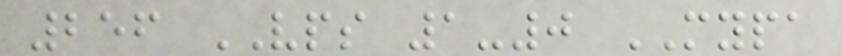256 VPS 1-0 MYPA
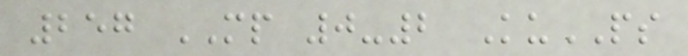257 MP 0-2 KuPS
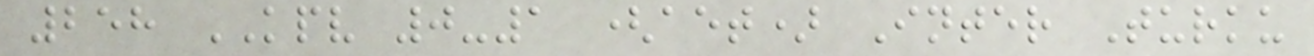258 KPV 0-1 (aet) Inter Turku
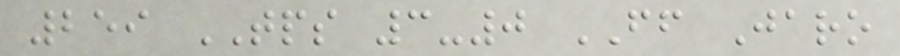259 TPS 3-0 FF Jaro
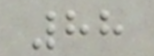88
